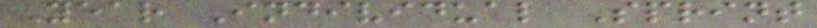Year Individual Sprint
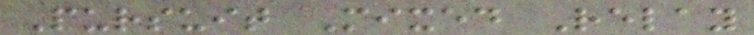Pursuit Mixed Relay
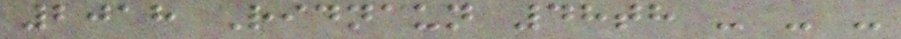2018 Ridnaun 48th - - -
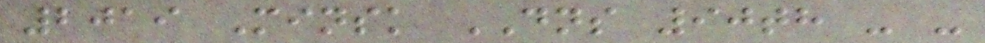2019 Minsk DNS 90th - -
